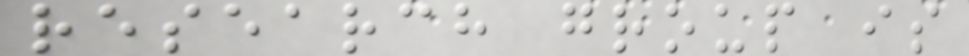research group is
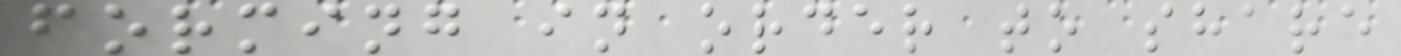forming in order to share
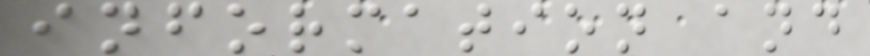information and
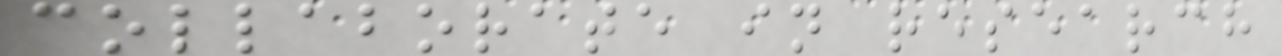collaborate in research
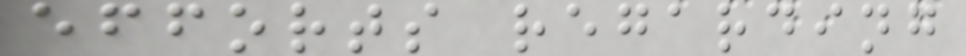efforts regarding
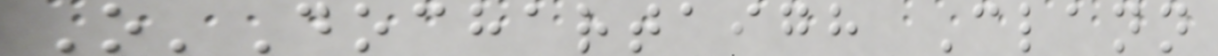O'Dochartaigh Clann
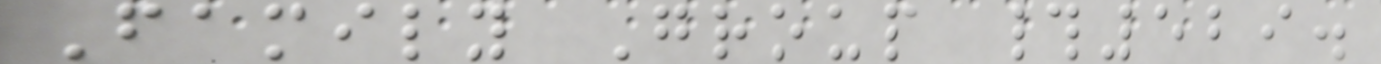Family Group #529.
